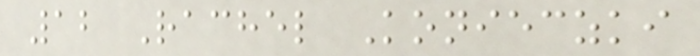12 Rachel Konieczki
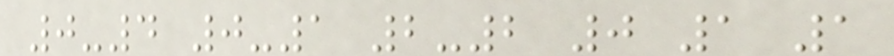0-4 0-1 2-2 0 1 1
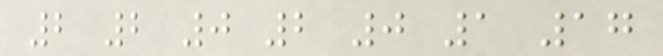2 2 0 2 0 1 17
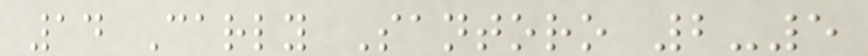14 Carly Santoro 2-5
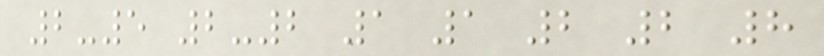2-5 2-2 1 1 2 2 8
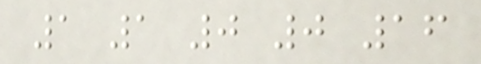1 1 0 0 16
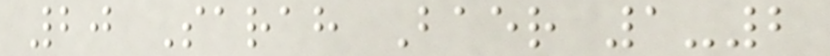20 Sarah Baer 1-2
